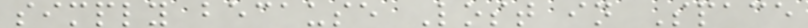simply because Lost in Space
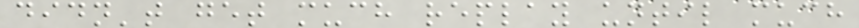didn't get much replay until much
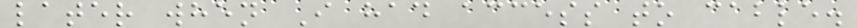later when I had access to cable.
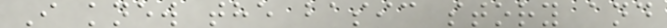I knew the basic story and
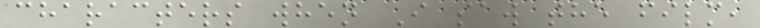characters when I saw the film,
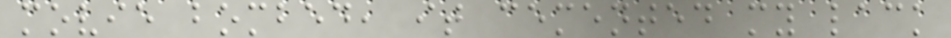movie bombed, it cemented my lack
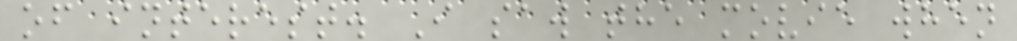of interest. I saw the movie when
